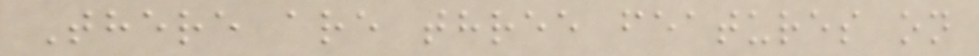There are three features on
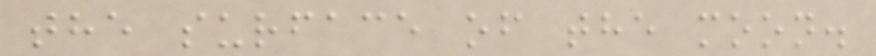the surface of the moon.
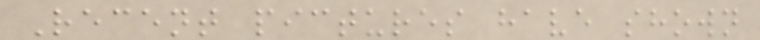Recent pictures have shown
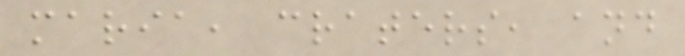maria, craters, and
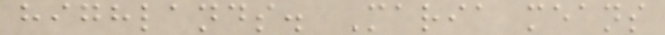highlands. Maria means
